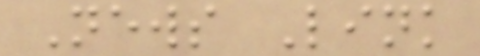News Link
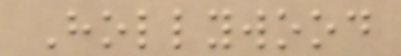Hollywood
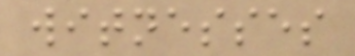witnesses
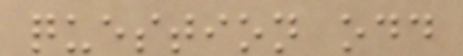question odd
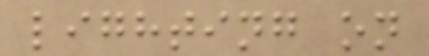lighting on
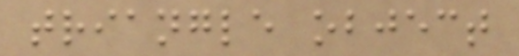triangle object
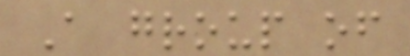A group of
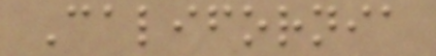California
